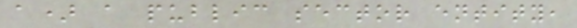a) a public sector entity,
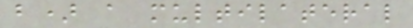b) a multilateral
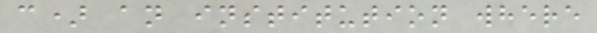c) an institution where
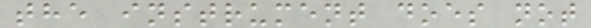the instrument does not
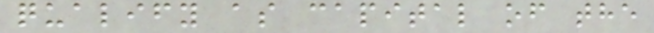qualify as capital of the
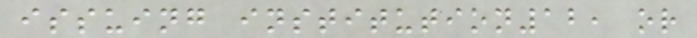issuing institution12, or
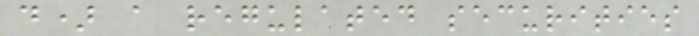d) a regulated securities
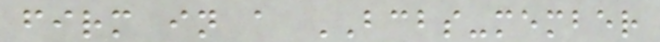firm in a BCBS-member
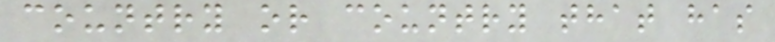country or country that has
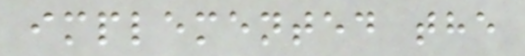implemented the
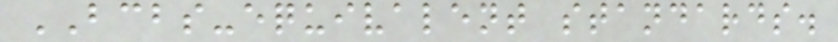BCBS-equivalent standards.
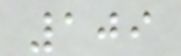109
